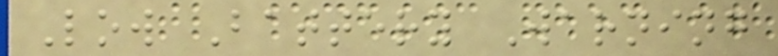Low Battery Warning
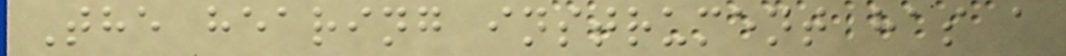The hearing instrument has a
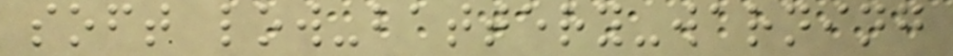soft low-battery-warning
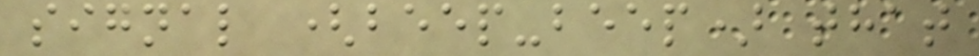signal (beep-beep) that
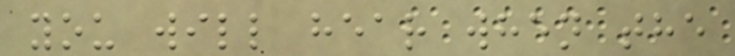you will hear when the
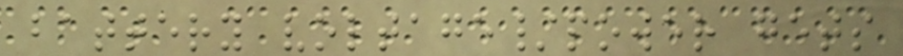battery voltage/power gets
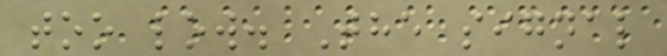too low. The signal
